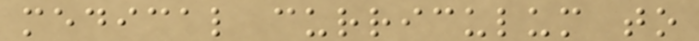medical curriculum to
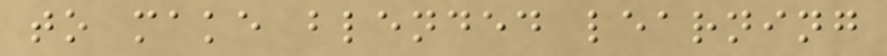to make blended learning
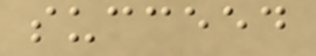succeed
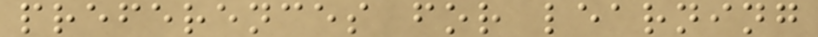preferences for learning
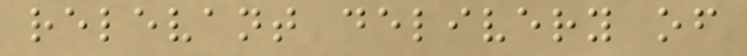relevant delivery of
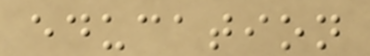education
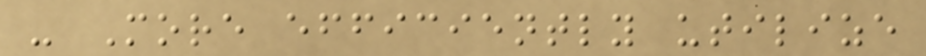- More efficiently utilize
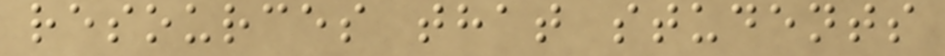resources that students
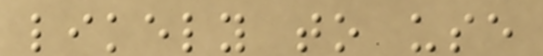likely to use
